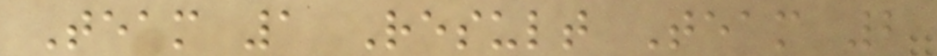Team 1 Result Team 2
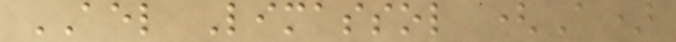AEL Limassol (A)
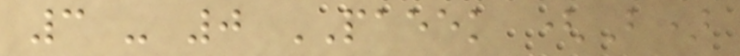3 - 0 PAEEK (B)
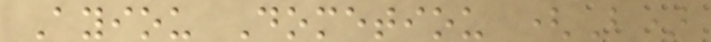Ayiou Dometiou (B)
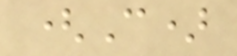(C)
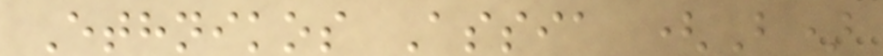Ethnikos Assia (B)
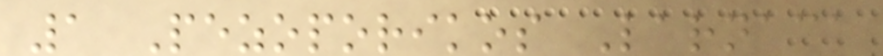1 Pezoporikos Larnaca
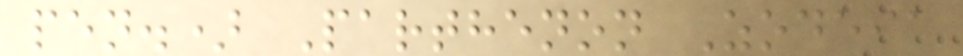pen.) Parthenon Zodeia
